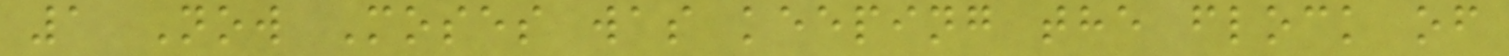1 Now Moses was keeping the flock of
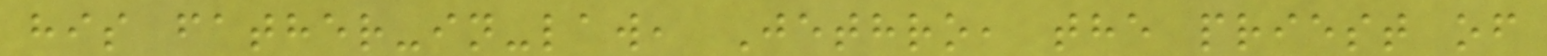his father-in-law, Jethro, the priest of
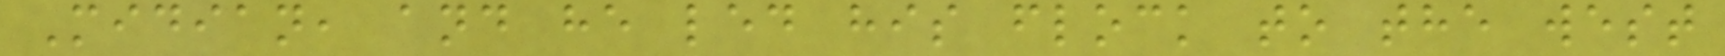Midian, and he led his flock to the west
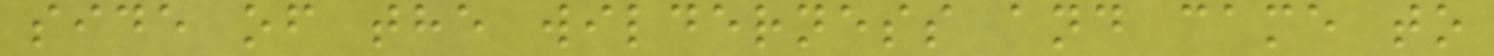side of the wilderness and came to
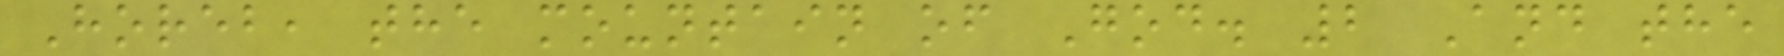Horeb, the mountain of God. 2 And the
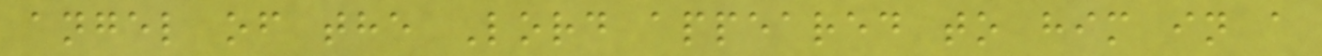angel of the Lord appeared to him in a
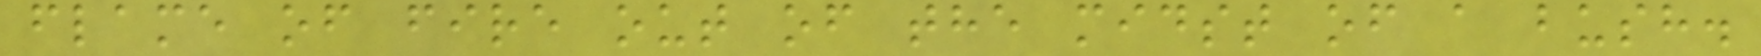flame of fire out of the midst of a bush.
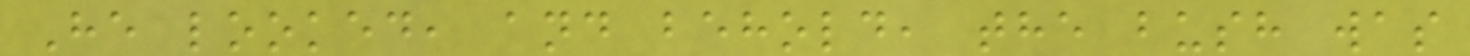He looked, and behold, the bush was
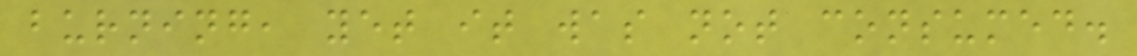burning, yet it was not consumed.
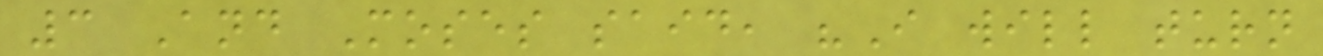3 And Moses said, "I will turn
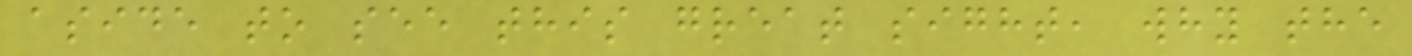aside to see this great sight, why the
